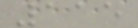115
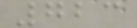723
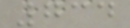734
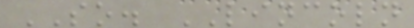SO. LINCOLN
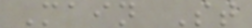Main St
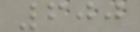600
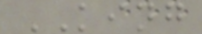KING
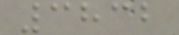3832
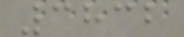3832
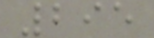295
